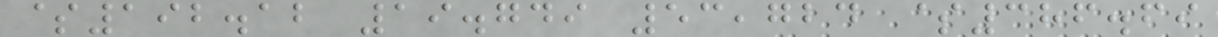$192.12 19.749 53,724 $386.69
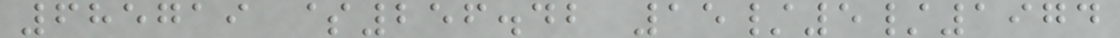685719 $256.42 15/5/1974
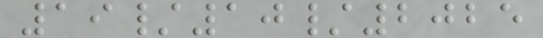19/10/2025
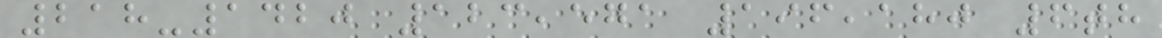218-1420 123,571 196,180 6th
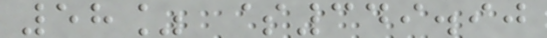58% $349.90
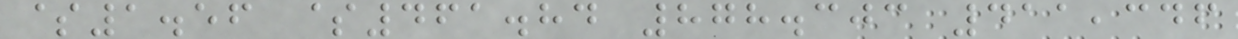$1.56 $461.84 878.303 411,346
